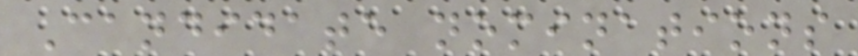Candidate nominations
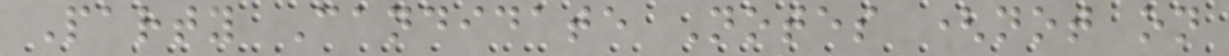Party Candidate Notes (not on
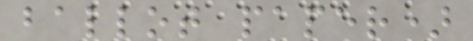ballot paper)
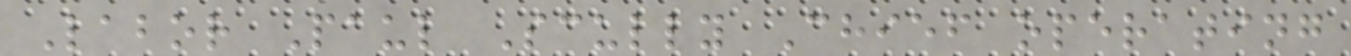Labor Paul Scully Chief operating
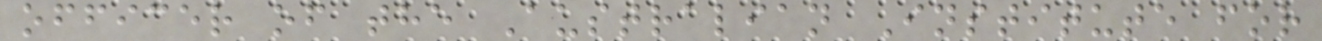officer of the Australian Institute for
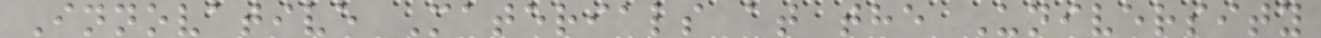Innovative Materials at the University
